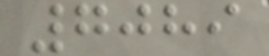7089
